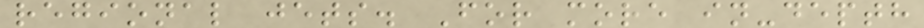regional jets. For more in-depth
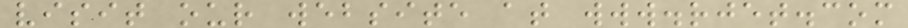visit our website at www.rjet.com
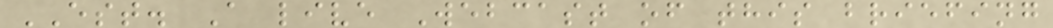EST. A live Webcast of this briefing
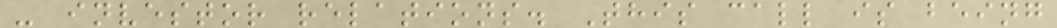- investor relations. This call is being
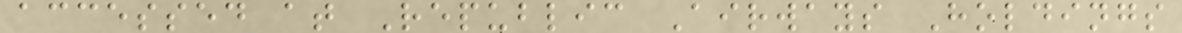accessed at Republic Airways Holdings
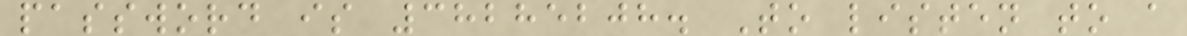password is 38285208. To listen to a
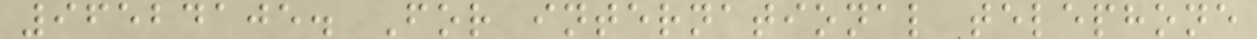96524105. For international telephone
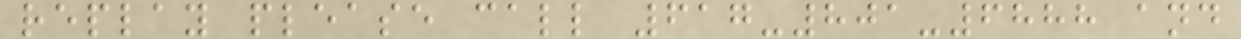replay please call 617-801-6888 and
